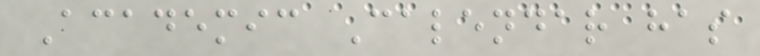Academic Calendar has
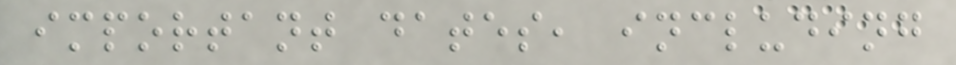important dates, including
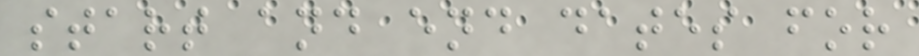start and end dates for
